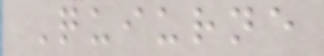Quiurne
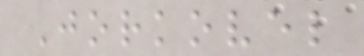Jorkovel
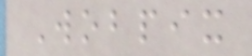Wobpix
